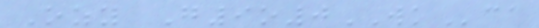Ozy G9o0WKca
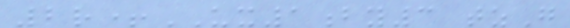2r+UX1by3 tzG
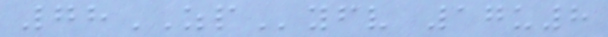78ZPyfv 17u8
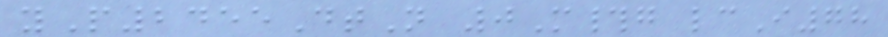yP2455DtN 0M#g lcI78
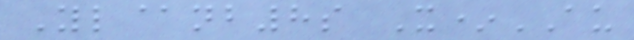Yl@nb8s X*AU
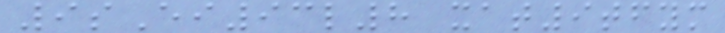9sEi93l8 xat9tfym
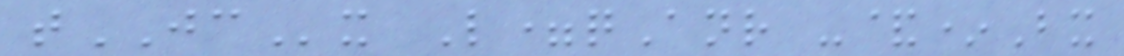tJCx L=qAnr -&*Bx
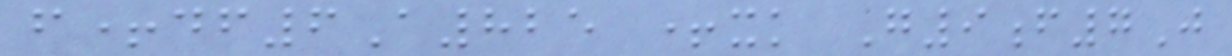f+df6A825 +xk G9f7J
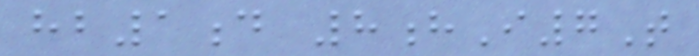hb1d 8hI7T
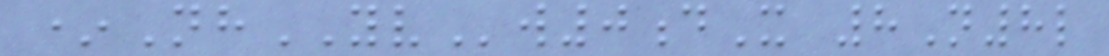*NhYVw0dX 8N8l
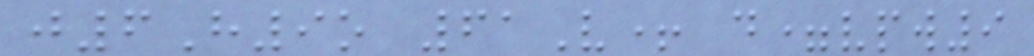j6H9o 61V+ d=vpw9
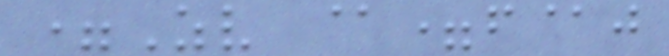=Zv @=f@j
